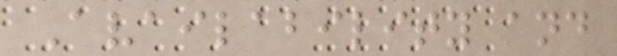Availability and
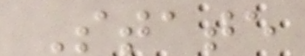State
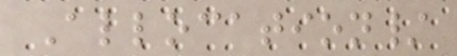Allocation/
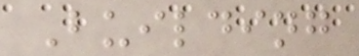Building
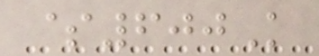$600K
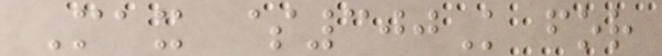Max $300K for
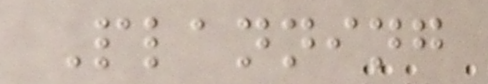Planning
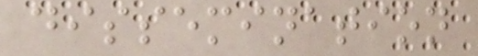dissemination
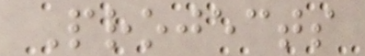Projects
